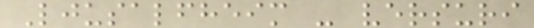Ljusalfheim - versuri
